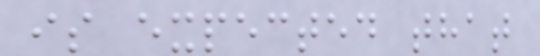is expected that
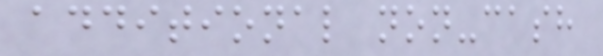additional non-cash
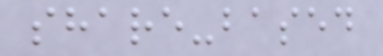share-based
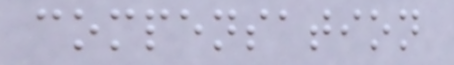compensation
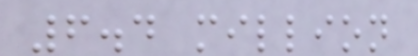6.4 million
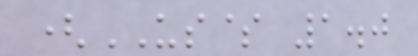(US$ 1.0
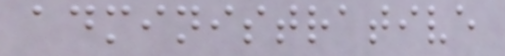administrative
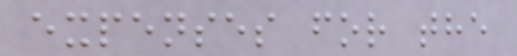expenses for the
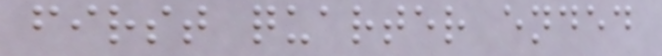first quarter ended
